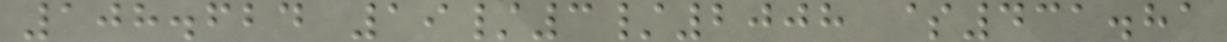108.624 19/3/2008 $431.81
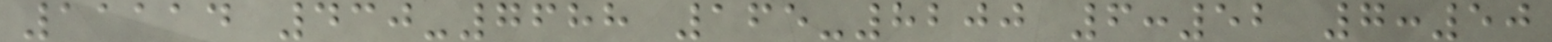11114 430-7688 165-8200 6:52 7:50
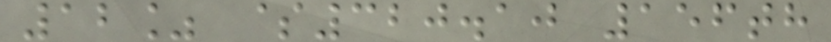12% $320.10 156th
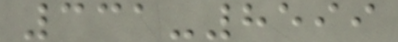331-8599
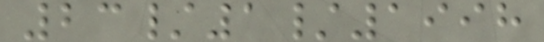23/1/1998
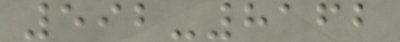592-8162
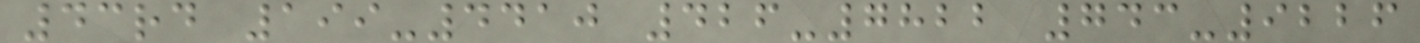43rd 199-4410 426-7822 743-9226
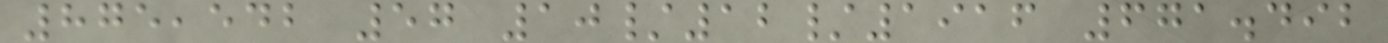875,542 57 10/12/1916 671.492
